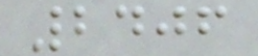2406
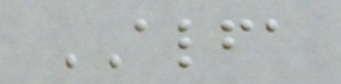ALFA
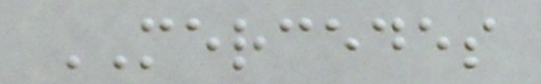MERCEDES
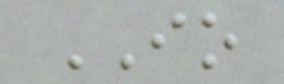IO
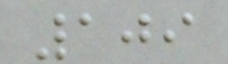109
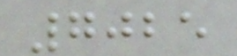7025
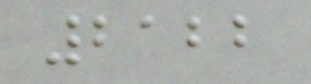2122
